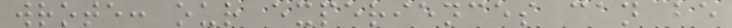wrote: our experiences can be
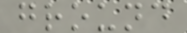ground
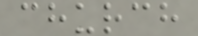church
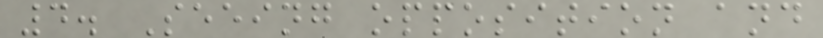4. Seeing opposition and
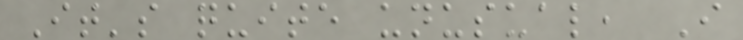It's quite unusual, I
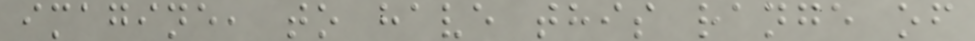imagine, to have this range of
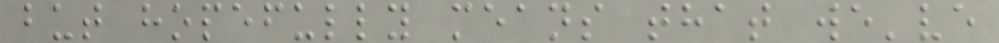but hopefully means that we've
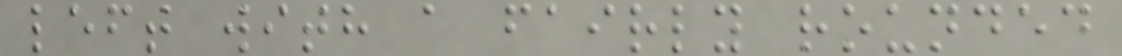left with a fairly rounded
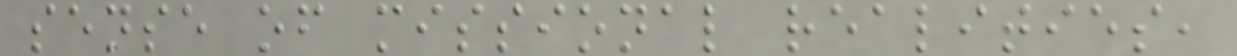sense of missional realities,
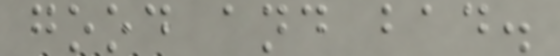good and bad.
